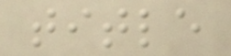title
